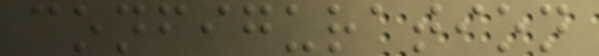configuration
